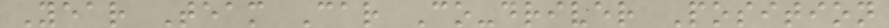Year Team Car Co-driver Position
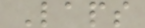Laps
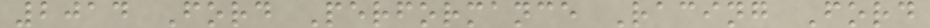2014 Ford Performance Racing Ford
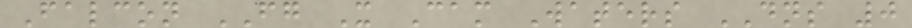Falcon FG X Cam Waters DNS 0
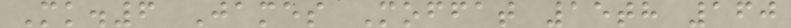Mk.6 James Moffat 15th 160
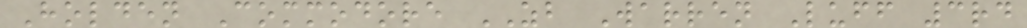Holden Commodore ZB Warren Luff 3rd
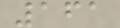161
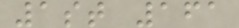1st 161
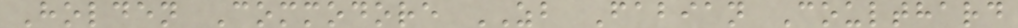Holden Commodore ZB Fabian Coulthard
